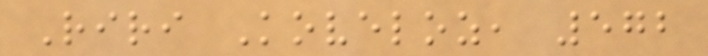Riri Koveloz, 572
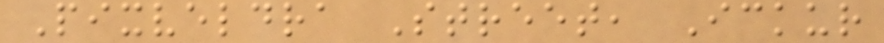Pixveldra Street, Ickur
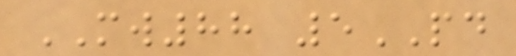MW88 5PD
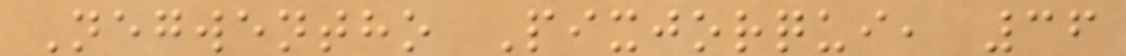Negwentho Pixjorqui, 36
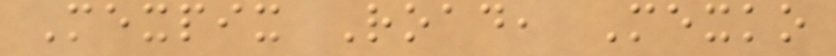Mexpix Road, Mexko
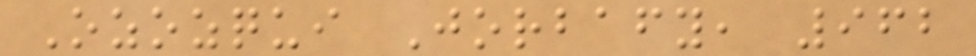Ozozqui Jorbafy, 962
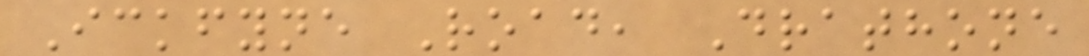Ickfyne Road, Drathone
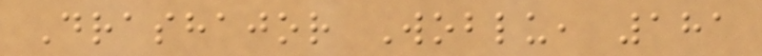Drashajor Woblu, 181
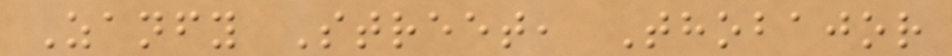Zanfy Street, Thobajor
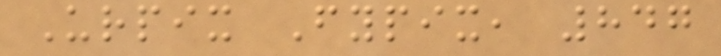Urpix Fypix, 847
